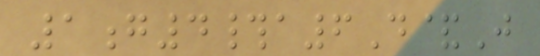1g4#a6D&J
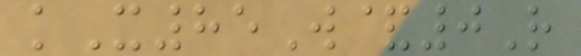kX85W&0R
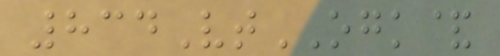834VtOGK&
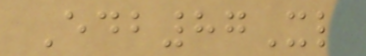Edb87Xl
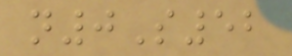n0S52
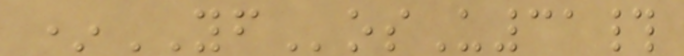*YFosU31#
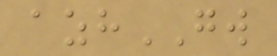azhGW
